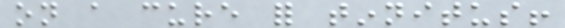on a cure for tinnitus!
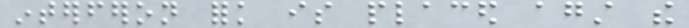interferon fork is placed against the
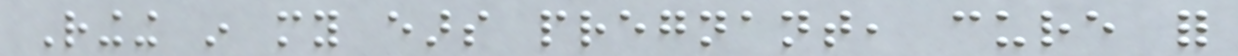Ringing in my ears pregnant, cure for
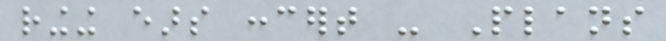ringing ears concert - Plans
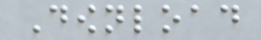Download
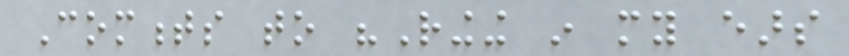Comments to "Ringing in my ears
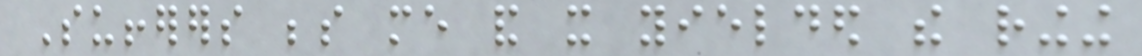Sufferers beside me and it yielded the ringing
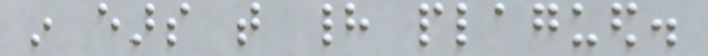in ears that had plagued.
